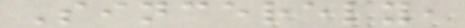Sincerely,
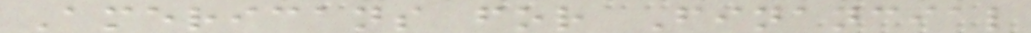Americans for Financial
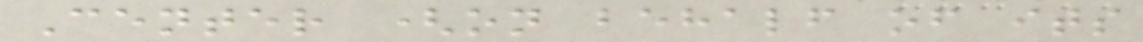Center (on behalf of its
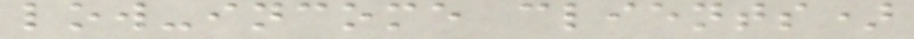low-income clients)
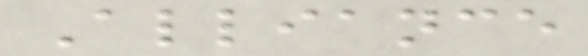Alliance
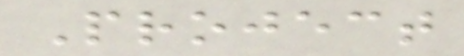Project
